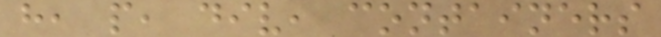h, p, div, containers
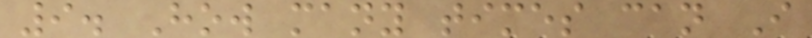9. How many times can I
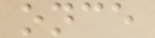once
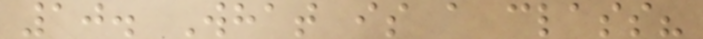10. What is a class?
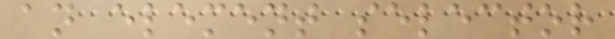an element selector
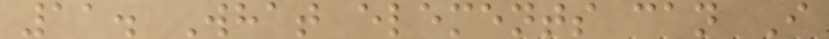11. What elements can I
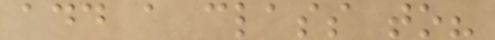add a class to?
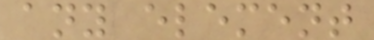any element
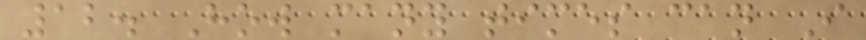12. How many times can I
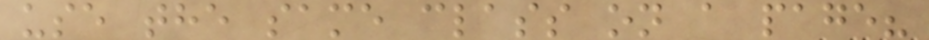use the same class on a page?
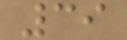39
